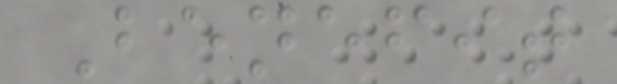Benefit
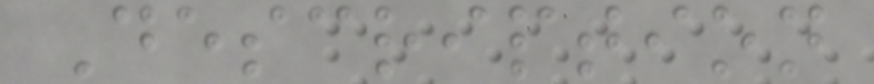Description
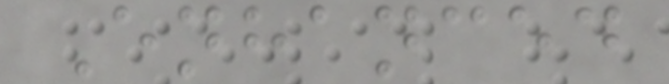Enhanced
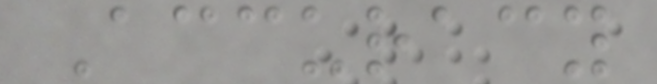Accuracy
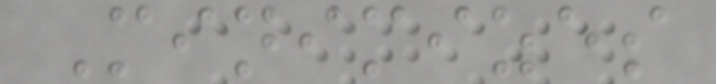Minimizes
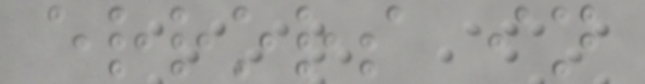errors in
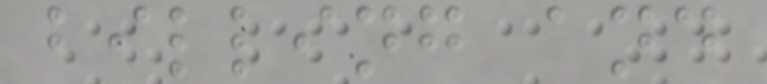billing and
